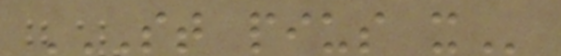ST PIUS X
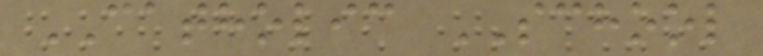CATHOLIC SCHOOL
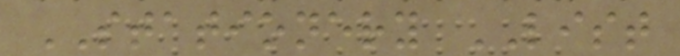STATIONERY LIST
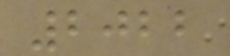2022
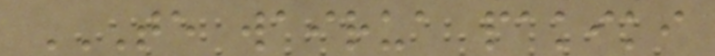TE WAIRUA PAKIKI
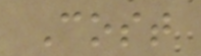Cost
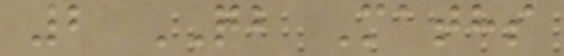2 QB Maths
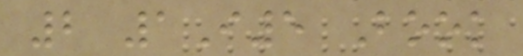2 1I5 Book
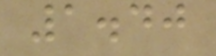1.40
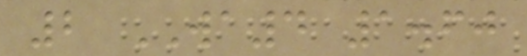2 WA4 1.60
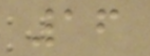16
